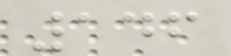146
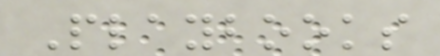Playbooks
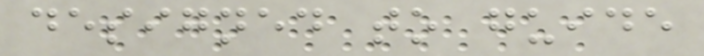designed to guide
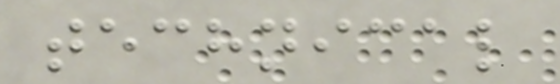technical
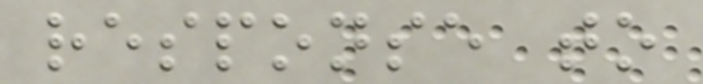response to
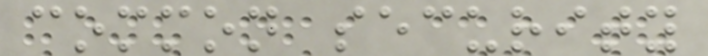common security
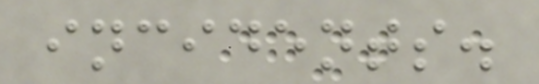incidents.
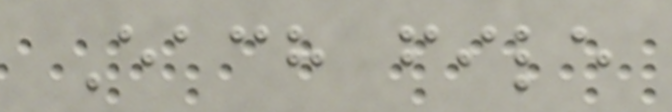Each file
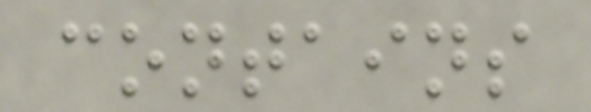contains
